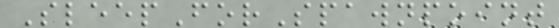SleepForSpawnpoint
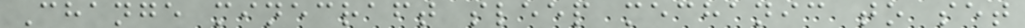Change minecraft sleep mechanic to set
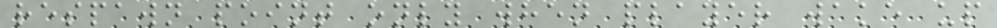respawn point only when player wake up
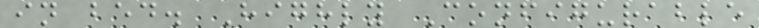in bed. Highly Configurable
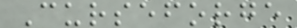Curseforge
